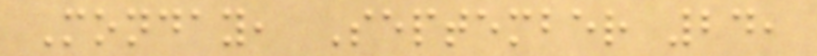Monday, September 24,
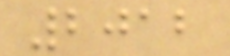2012
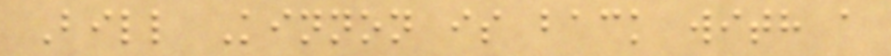Bill Kinnon is back with a
